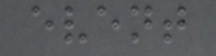event
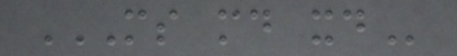MS MD XD
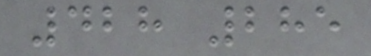428 285
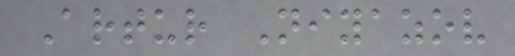Artur Niyazov
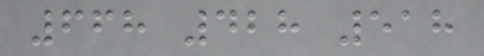668 428 518
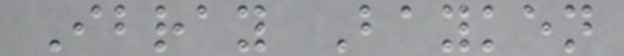Ibray Bayken
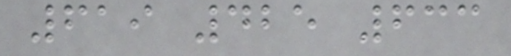619 425 633
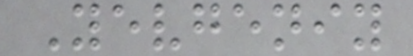Yevgeniy
